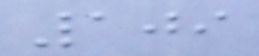109
